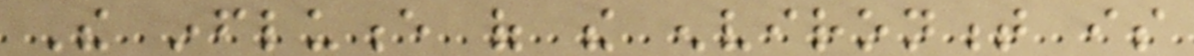The influence of the environment is
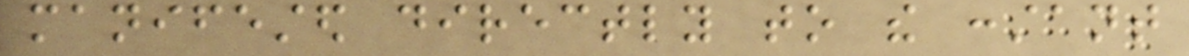manifested directly to the constant
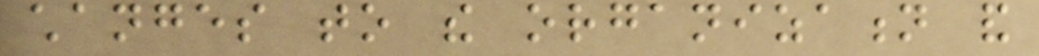changes to the organization and
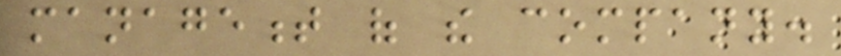management of the company.
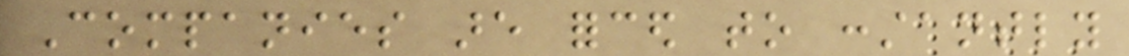Companies are forced to constantly
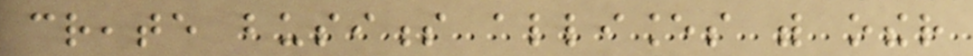create business alliances with other
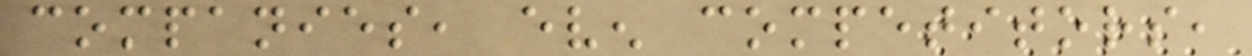companies, even competitors,
